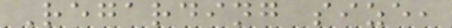Regarding size,
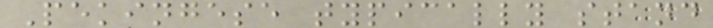Pekingese typically stand
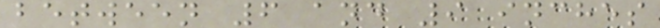between 6 and 9 inches
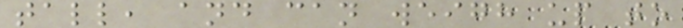tall, and can weigh up to
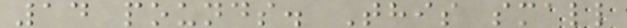14 pounds. This small
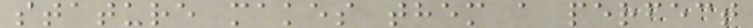stature makes them a perfect
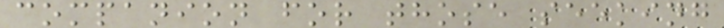companion for those seeking
